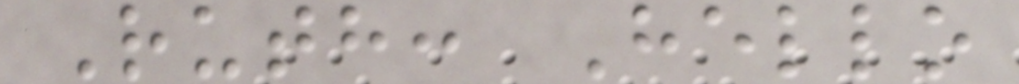Ruth: Hello
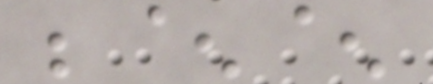;^^
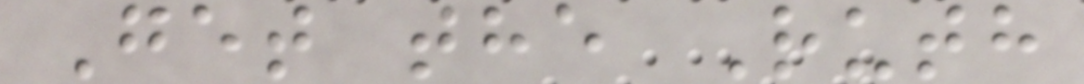Get the Ruth
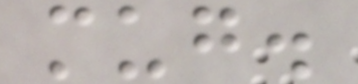mug.
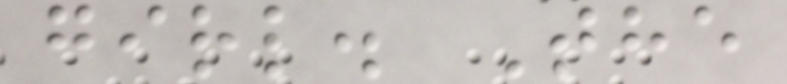girl. The
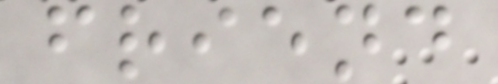friend
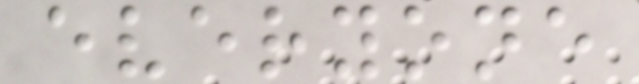everyone
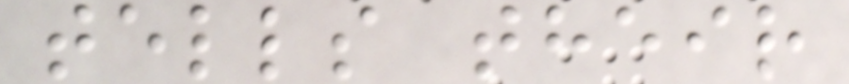tells their
